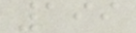199
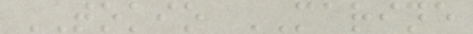TOKIO MARINE
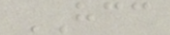HCC
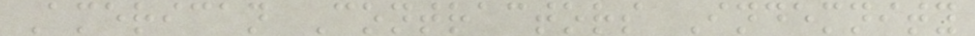American Contractors Indemnity
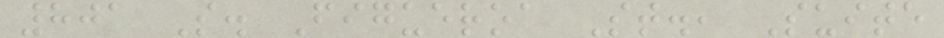801 S. Figueroa St., Suite
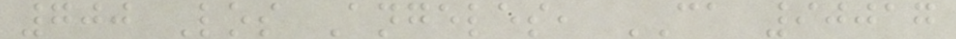700 Los Angeles, CA 90017
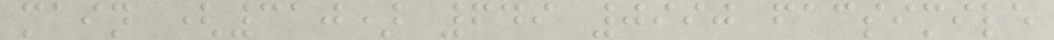main (310) 649 0990 facsimile
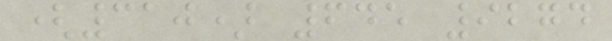(310) 645 9274
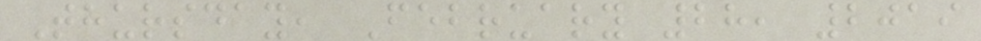Thursday, February 28, 2019
